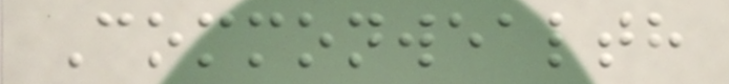Commonwealth
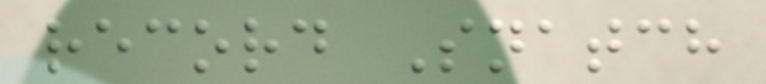record Snatch
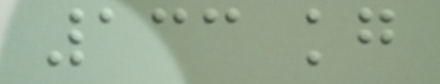133 kg
